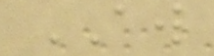AW
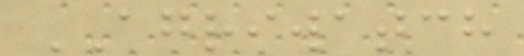AGRIWATCH
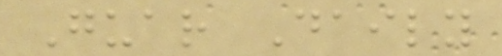Guar Daily
